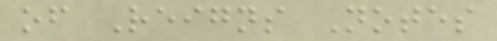of Reigns Notes
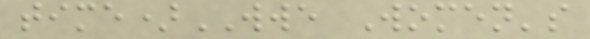time)WWE Women's
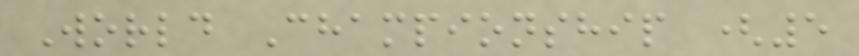World Championship (5
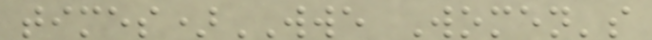times)WWE Women's
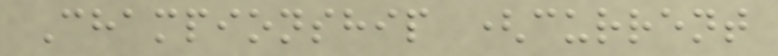Championship (current
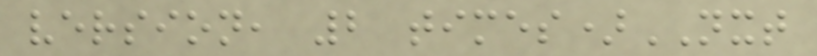version, 2 times)NXT
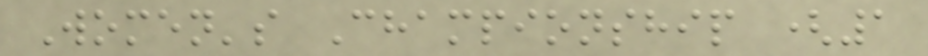Women's Championship (1
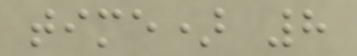time) 8
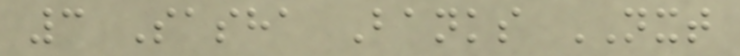3 Sasha Banks NXT
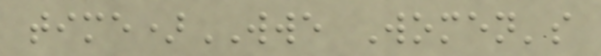time)WWE Women's
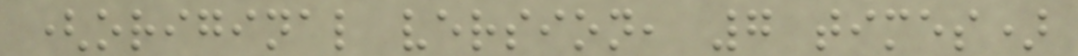(original version, 7 times)
